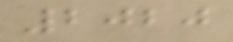2020
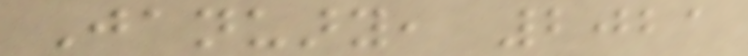January, 2021
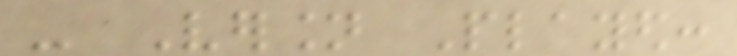- Version Played:
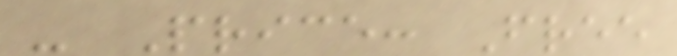- Price: Free
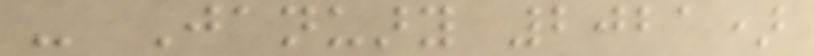- January 2021)
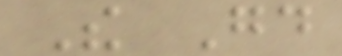The Good
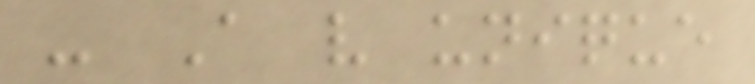- A very unique
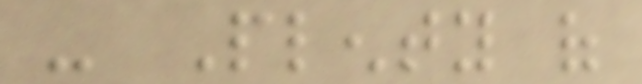- Plenty of
